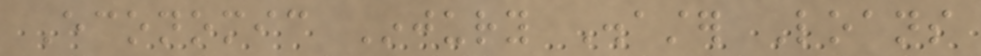Economic Injury Disaster Loans
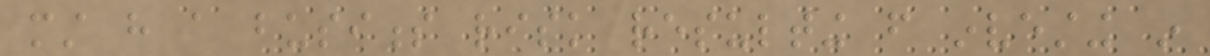must have a business risk resulting from investing in
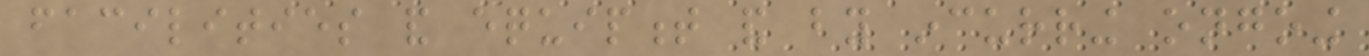facilities and equipment and by incurring ongoing
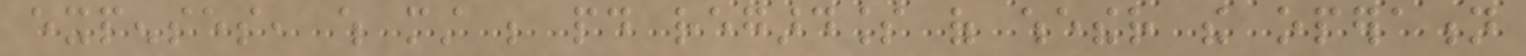expenses, which must be paid regardless of whether the operation
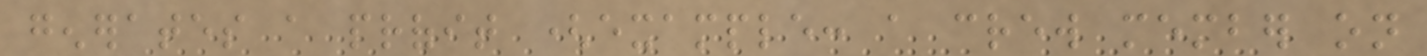generates a profit (example: a crew member on
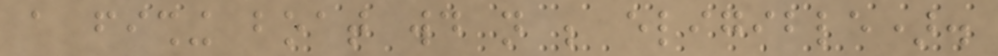a fishing boat would not be eligible).
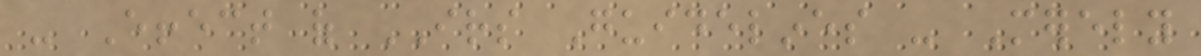- Effect of IRS Guidelines - Merely
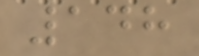148
